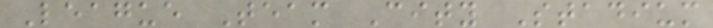League Team City Stadium
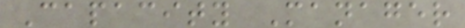Capacity Manager
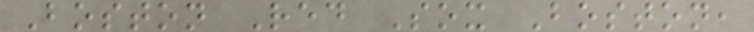Boston Red Sox Boston,
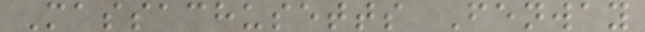Massachusetts Fenway
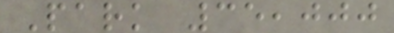Park 35,000
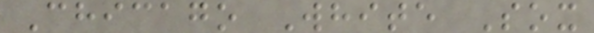Chicago White Sox
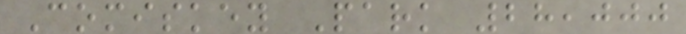Comiskey Park 28,000
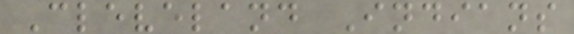Cleveland Indians
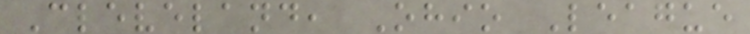Cleveland, Ohio League
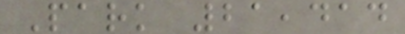Park 21,414
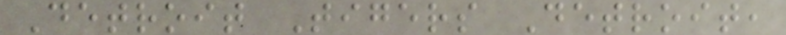Detroit Tigers Detroit,
